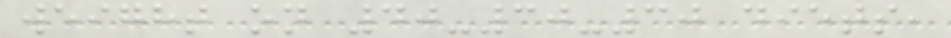weight on 40-30-30 diets,
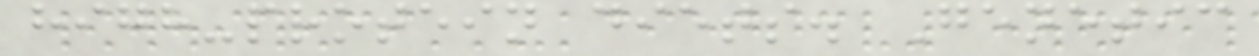high-protein diets. Genetic
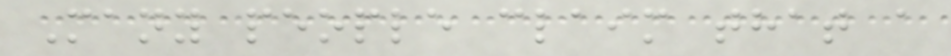Many people claim that a
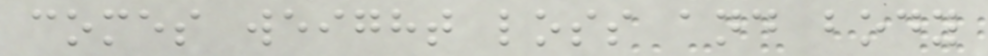comes weight loss and body
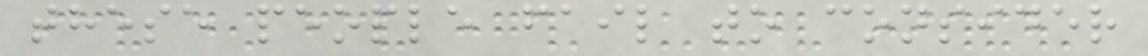these people fail to consider
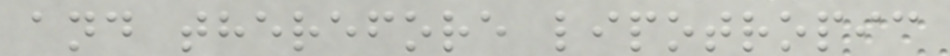and therefore lipotropic
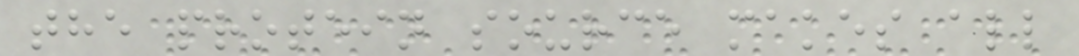the protein source makes all
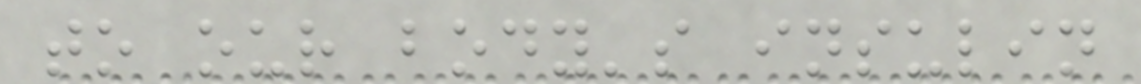to our body's insulin
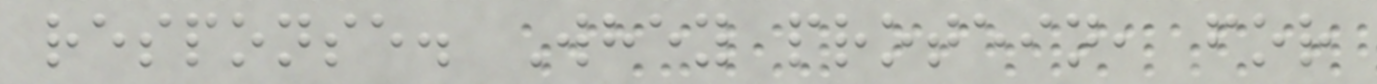response. Whey protein, for
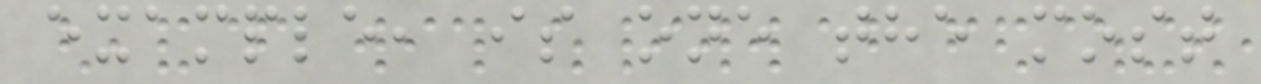example, is one the most
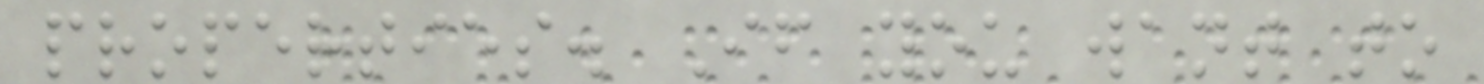properties. If you want to
